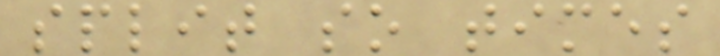split so times
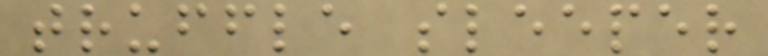truffle sleeper
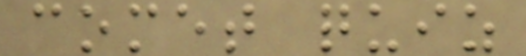comet quiz
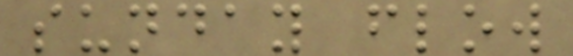sunday flow
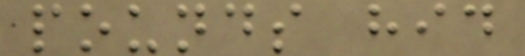pounds hid
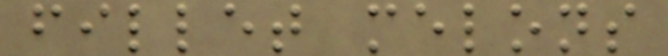fillet melons
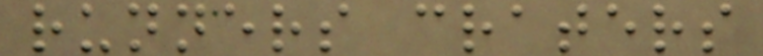runners craters
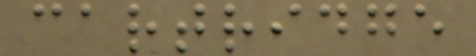cartridge
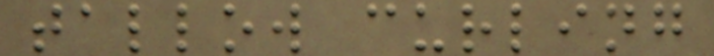tallow curling
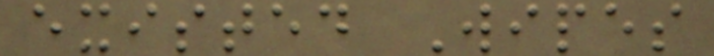existed Wipes
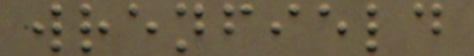wrenfield
